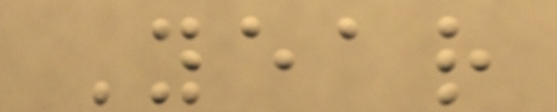Year
